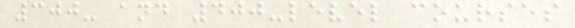300- and 400-level courses
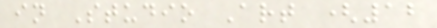in Studio Art (12
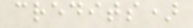credits)
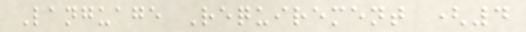Language Requirement (4
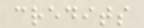credits
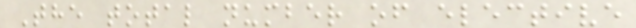The total number of elective
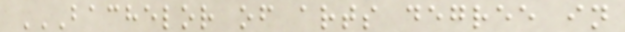BACHELOR OF ARTS DEGREE IN
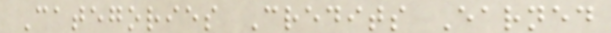Categories Credits Earned
